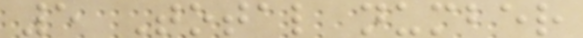5 Total number
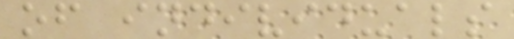of individuals
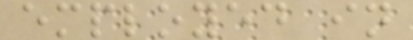employed in
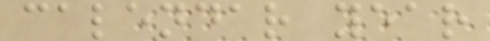calendar year
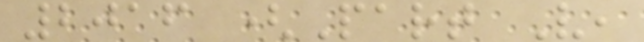2016 (Part V,
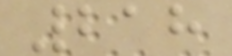218
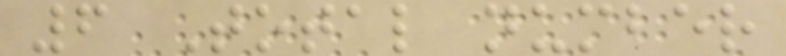6 Total number
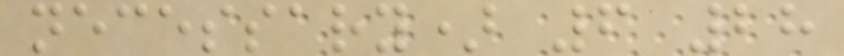necessary) 6 28
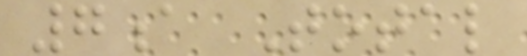7a Total
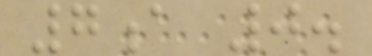7a 0.
